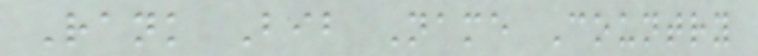Rank Bib Name Country
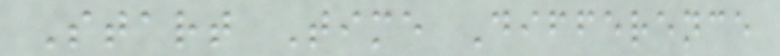Start Time Difference
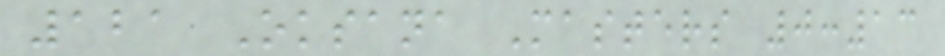121 Oksana Masters 0:13
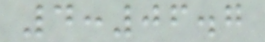4:06.7
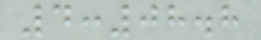4:08.8
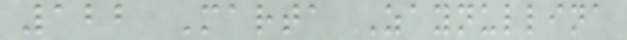122 Marta Zaynullina
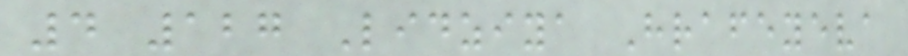4 127 Lidziya Hrafeyeva
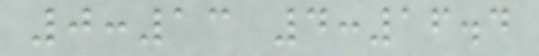0:13 4:16.4
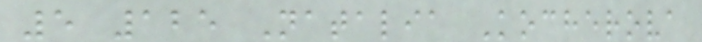5 125 Natalia Kocherova
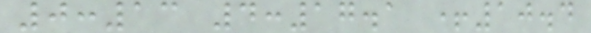0:13 4:17.1 +10.4
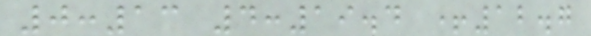0:13 4:19.4 +12.7
